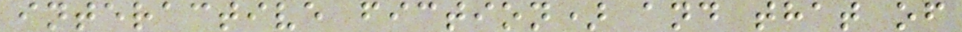interactive fiction) and that of
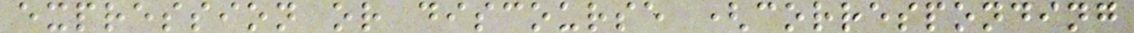expression or discourse (corresponding
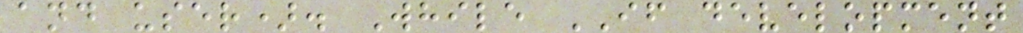and user). While IF development
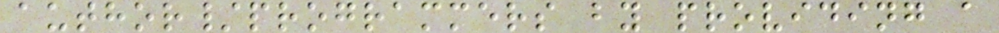author/programmers by providing a
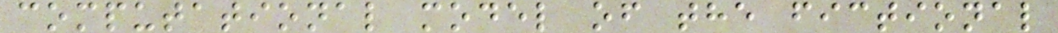computational model of the fictional
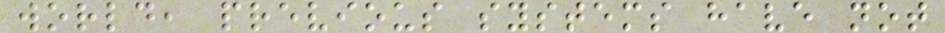world, previous systems have not
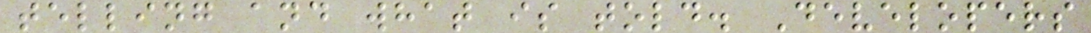telling and what is told. Developers
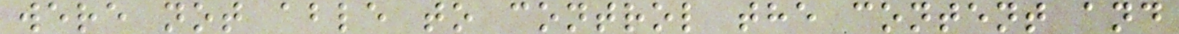were not able to control the content and
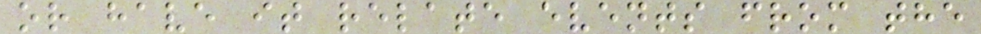or have it relate events from the
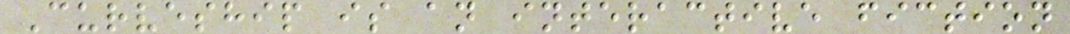Curveship is an interactive fiction
